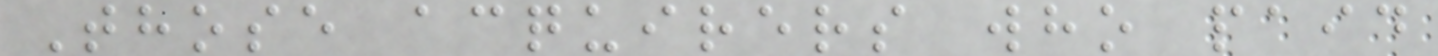Those acquirers who paid
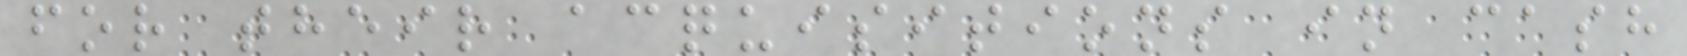for their acquisitions in cash
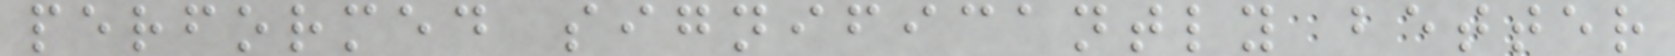performed significantly better
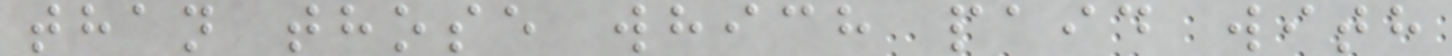than those which paid with
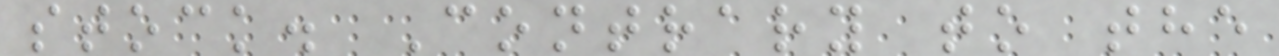stock. Contrary to the
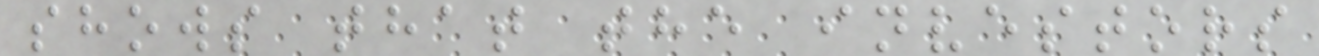shows that the investors
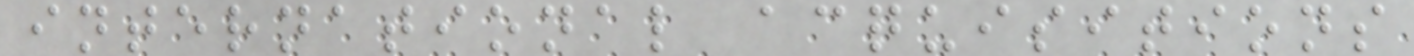international acquisitions
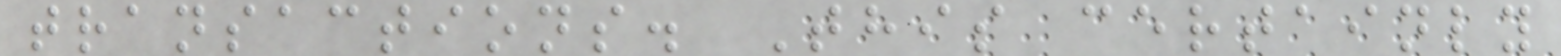transactions. This certainly
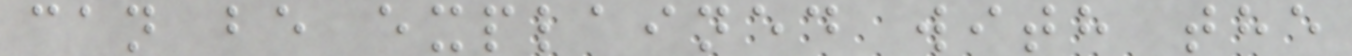can be explained with the
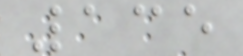135
